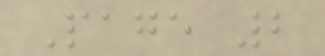Page 2
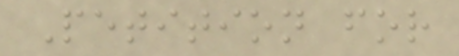Petition for
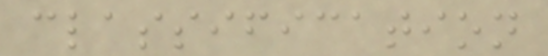classification
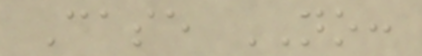Case NO:
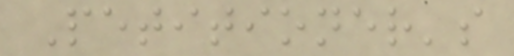Petitioner's
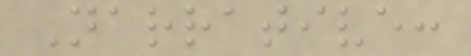Narrative:
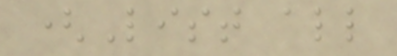(List all
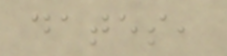dates,
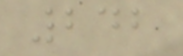242
